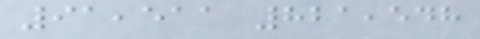91,511 821,548
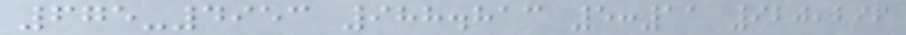675-4953 988.813 5:11 920,296
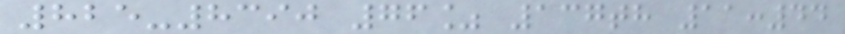825-8390 76% 137th 11:44
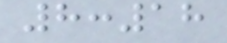8:18
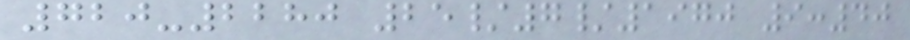720-2280 25/7/1970 9:40
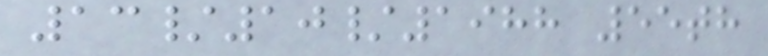13/10/1988 55th
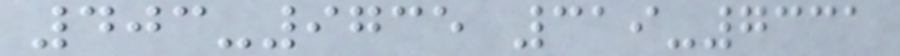403-9735 319-7331
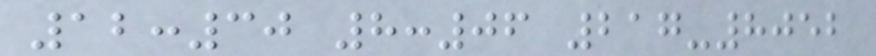12:30 8:06 217-8052
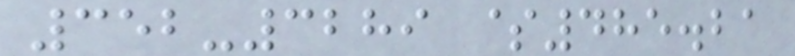352-3289 $485.21
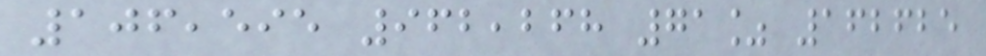106,595 962,268 71% 162625
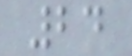24
